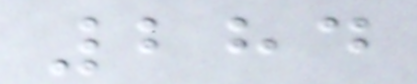284
